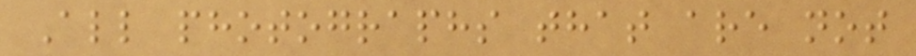All photographs that are not
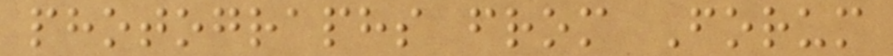photographs from Forum
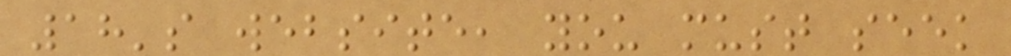18's website, you must seek
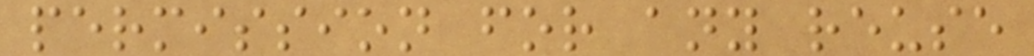permission for any reuse
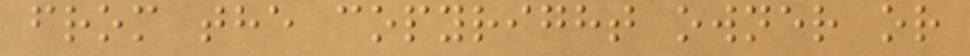from the copyright owner or
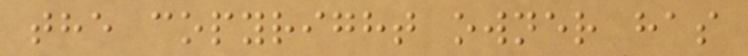the copyright owner has
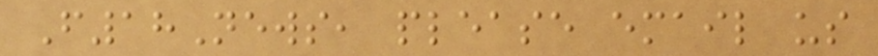F18News, please email us
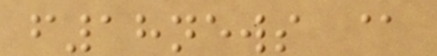f18news @
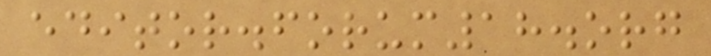editor.forum18.org
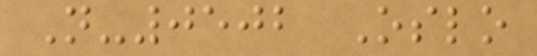N-0502 Oslo
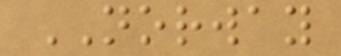NORWAY
